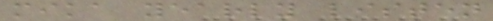mika yearly listen
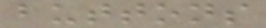buttons
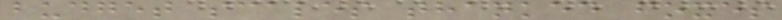budget scales thanked foxes
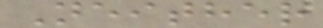Neither
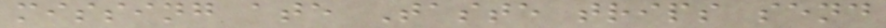missing ate Taste trips send
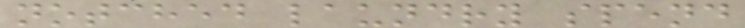notched laundry spend
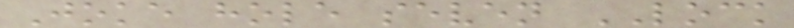Joke hole seven LOCK
